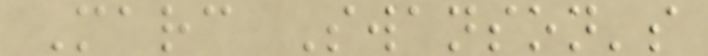Marc Swanson's
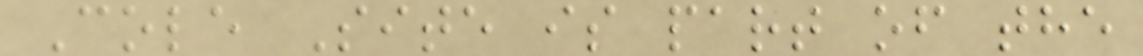Cole Site is part of the
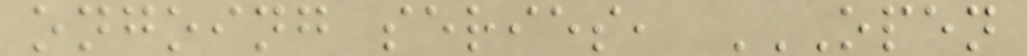ongoing series, OPEN
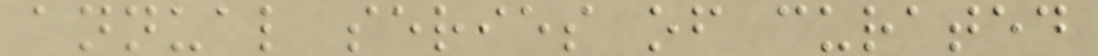annual series of curated
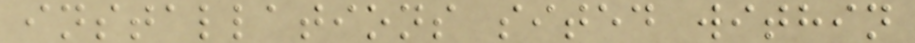installations sited within
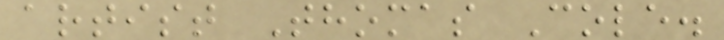artist Thomas Cole.
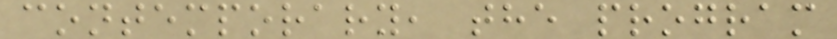contemporary, the program
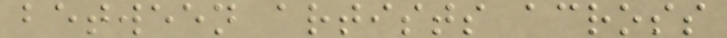between artists across
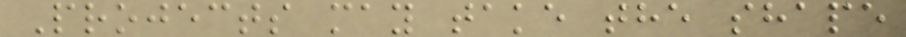Projects may take the shape
